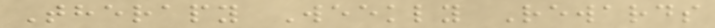Therapy Weekly Rewards
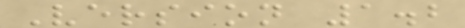Version 1.2
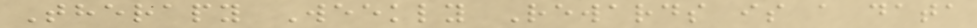Therapy Weekly Rewards is a data
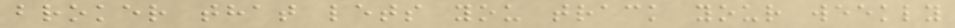broker that lets you track your weekly
